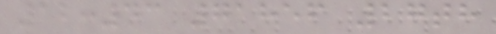12:43 71856 27th
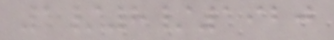1/8/1920
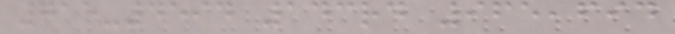715-4594 143rd 965,694
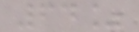64%
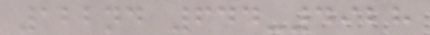122nd 644-4928
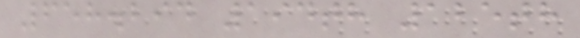658.294 194th 125th
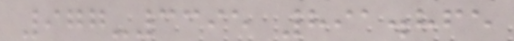977-3395 891.865
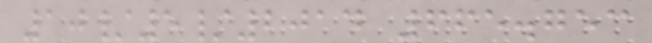10/5/2014 665.753
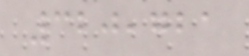320,721
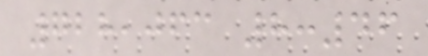728,063 8:46
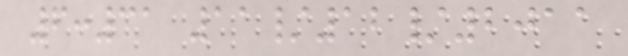6:31 11/12/2011
